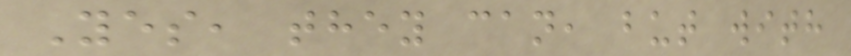Yes, they can, but with
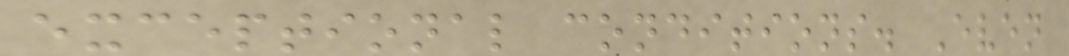exceptional conditions. Even
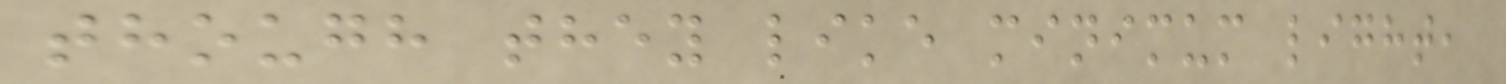though they like minimum light,
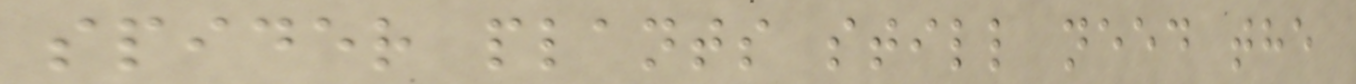spider plants still need the
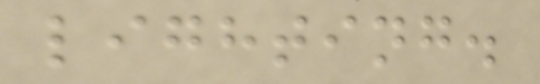lighting.
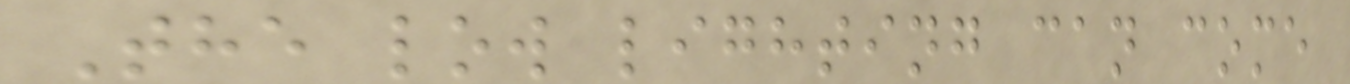The low lighting can come
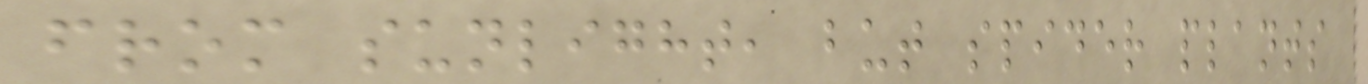from sunlight, but spider plants
